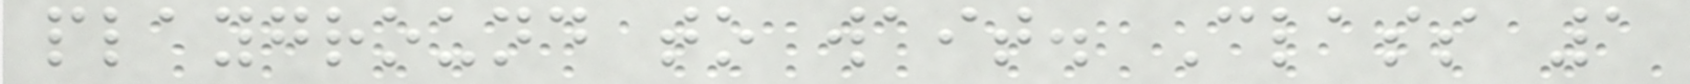playground to wait. Class 1
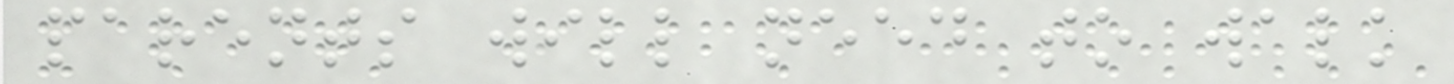parents will need to walk
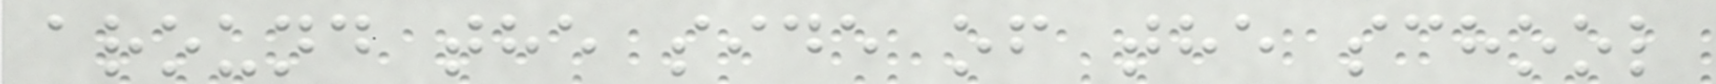around the side of the school
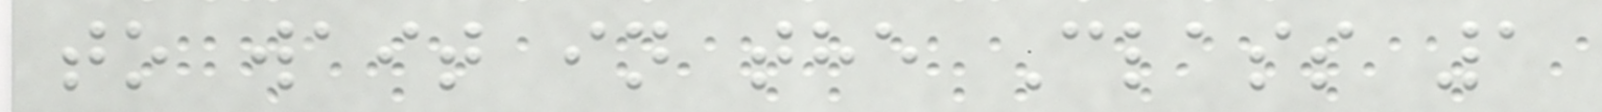to wait in the Class 1
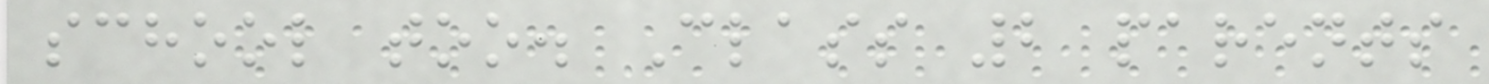school too. Class 2 parents
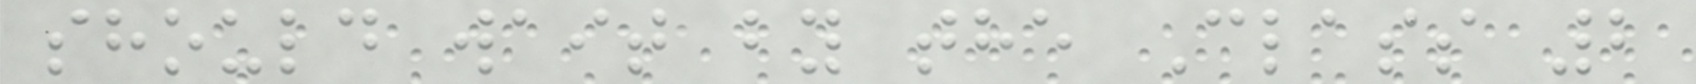should wait by the Class 2
